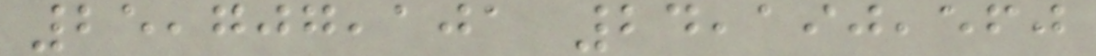25,707,101 24,190,560
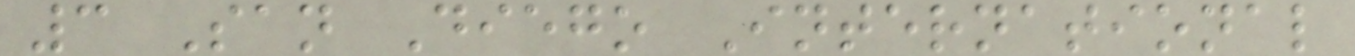3 San Diego International
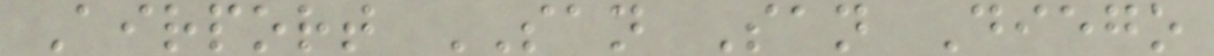Airport SAN San Diego
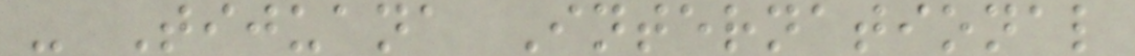- Tijuana International
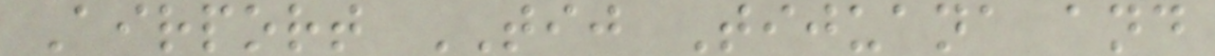Airport TIJ Tijuana and
